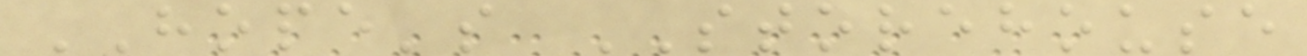HOPE's STOREHOUSE
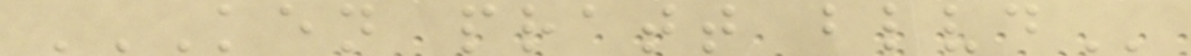KEN PRATT BLVD
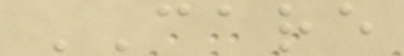CARE
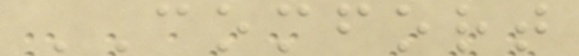COMFORT
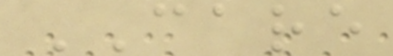CARE
